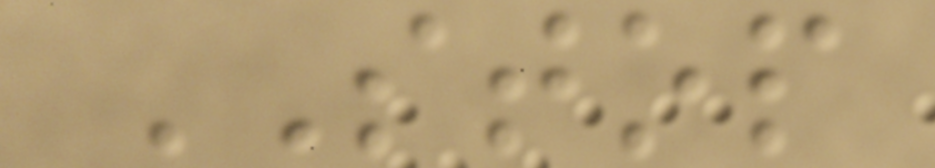STOP
